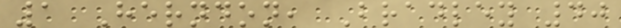1 Herndon, Bradley 40
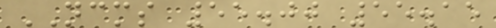NCMS 55.00 55.15
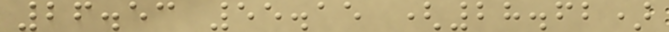26.53 55.15 (28.62)
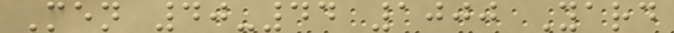Men 40-44 1000 Yard
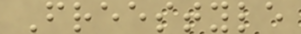Freestyle
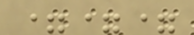===
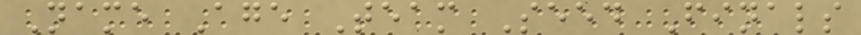Name Age Team Seed Finals
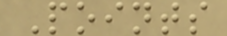Points
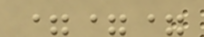===
